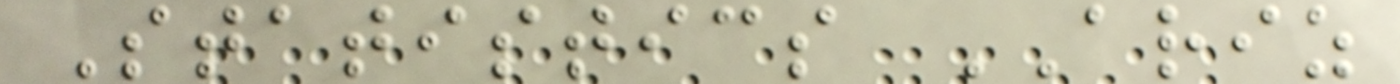Statistics ARIZ
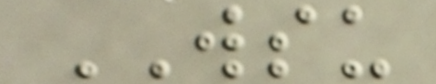WSU
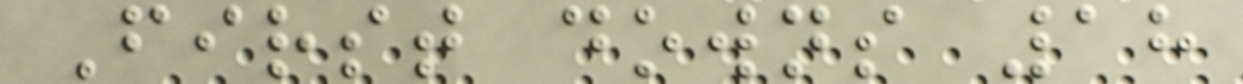First downs 18
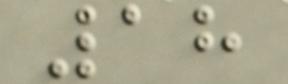18
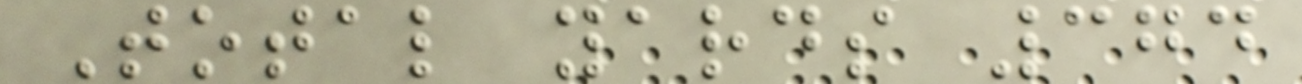Total yards 374
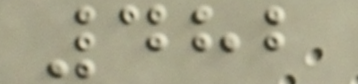482
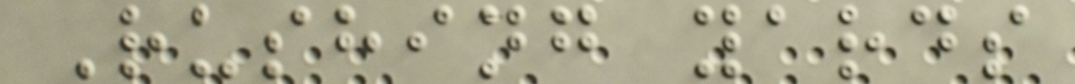Rushing yards
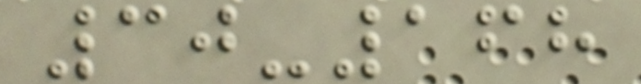30-168
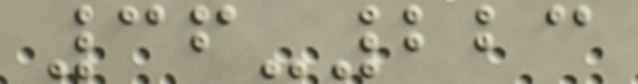36-223
